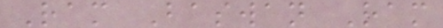Ram Baswan Ram
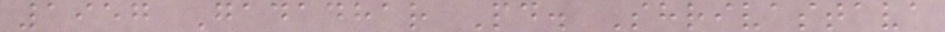1957 Gadadhar Pd. Shrivastava
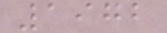1972
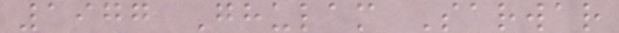1977 Ghulam Sarwar
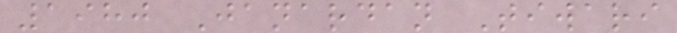1980 Janardan Tiwari
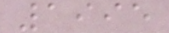1995
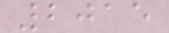2015
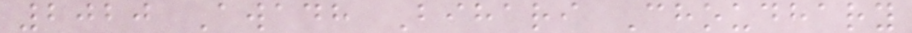2020 Awadh Bihari Choudhary
